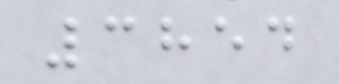3854
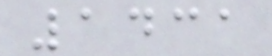1431
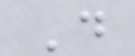D
